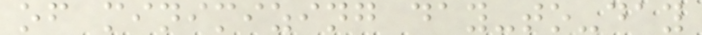of minimizing day-to-day
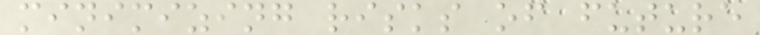minimizing risks of future
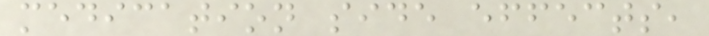medication side effects,
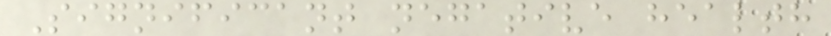Significant negative health
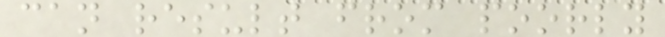can result from poorly
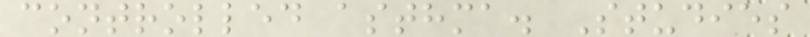controlled asthma. Studies
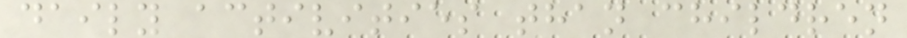daily activities than children
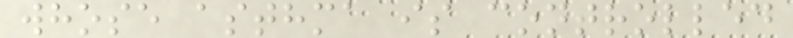whose asthma is controlled
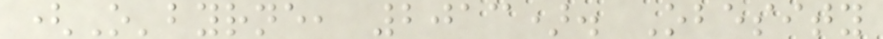(O'byrne, 2013). Obesity
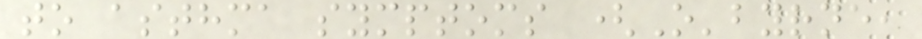to asthma symptoms (O'byrne,
